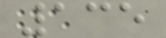135
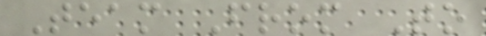Team From To
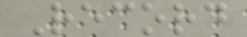Record
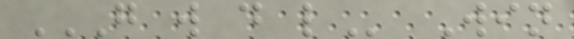G W D L Win
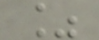%
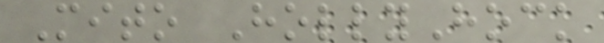Mito HollyHock
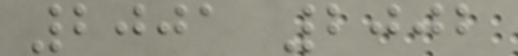2001 2002
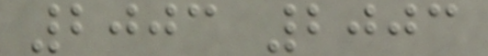2003 2003
